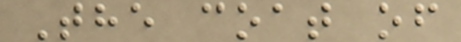The coat of
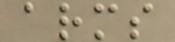arms
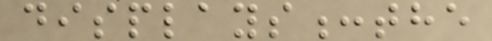displays:the
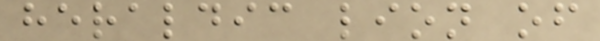heraldic lion of
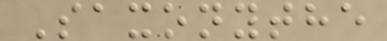Saxonythe
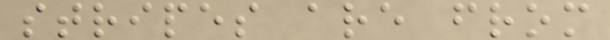stripes are from
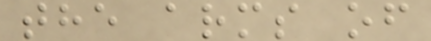the arms of
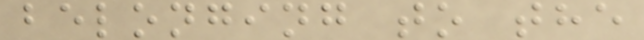belonging to the
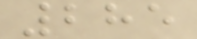285
